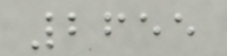2655
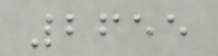2655
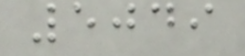5049
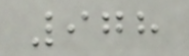978
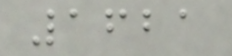1621
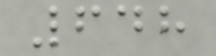648
